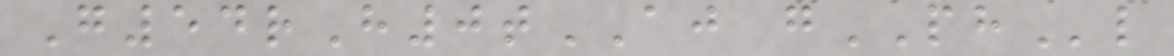G54rH0tAJ gPHl
